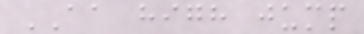AA high jump
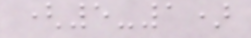(5-1)
